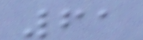61
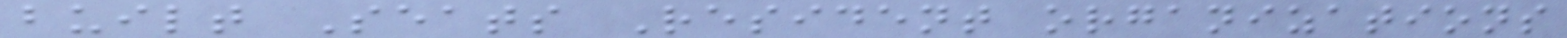built Seats Resident organizations
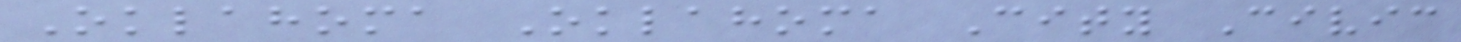Oklahoma Oklahoma City Civic
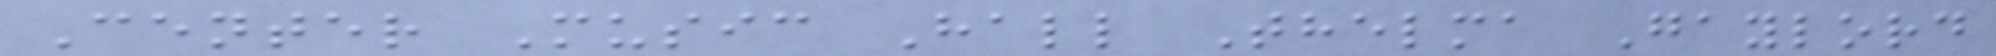Center Music Hall Thelma Gaylord
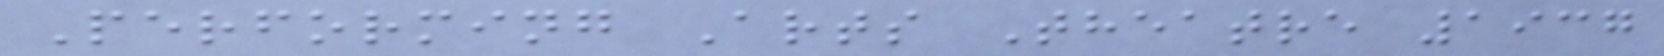Performing Arts Theatre 1937
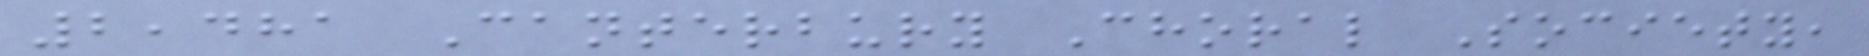2,481 Canterbury Choral Society,
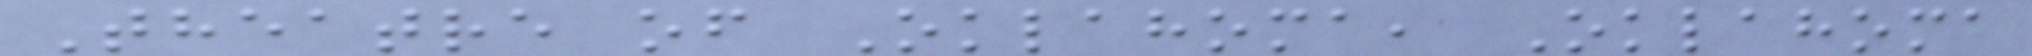Theatre of Oklahoma, Oklahoma
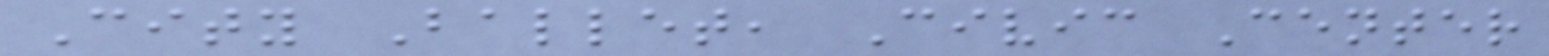City Ballet, Civic Center
